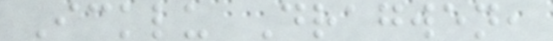Icklu Dragwen,
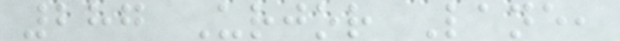287 Urjor Lane,
